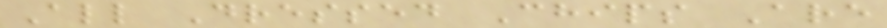All Dressed Chips Are
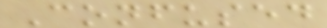Confused
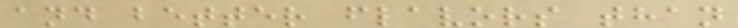and better flavors than
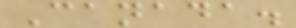Canada.
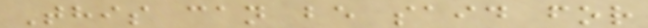This can be said for
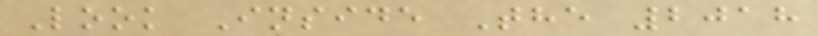Look Inside The 2018
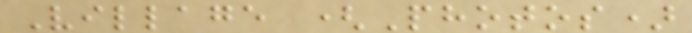Village (Photos)
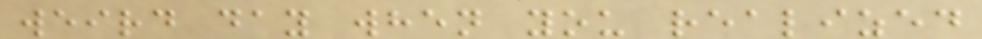weird day when you realized
